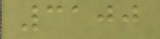3100
